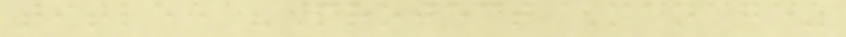title: "Project Manage"
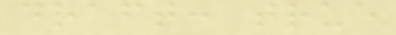draft: true
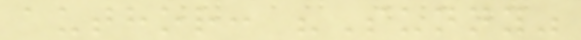author: "Sunny"
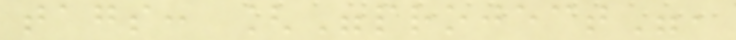tags: ["project",
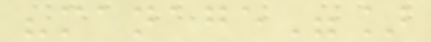"manage"]
